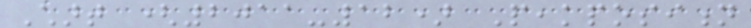Chart (2011-12) Peakposition
